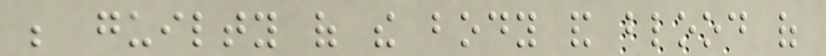be guilty of the body and blood of
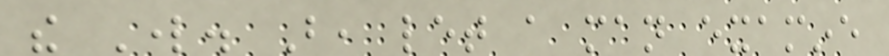the Lord. But, let a man examine
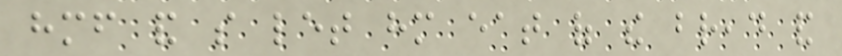himself and so let him eat of the bread and
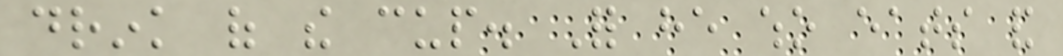drink of the cup. For he who eats and
